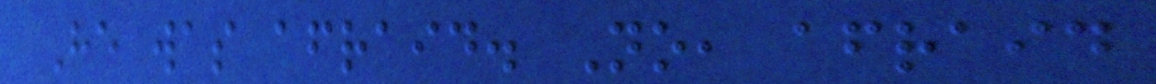He was afraid. No, afraid
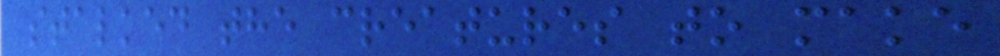stalked the creatures to make
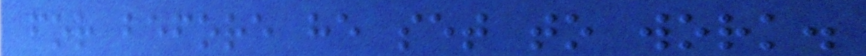for before he set to work.
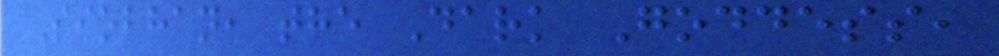Siobhan, the Dark Goddess,
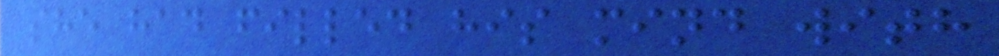she had filled his mind with
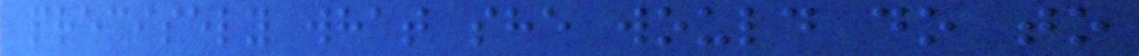precisely what she would do to
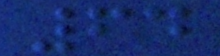64
